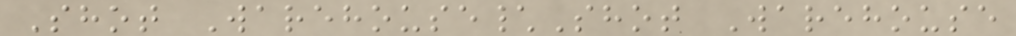Shot Warehouse\Shot Warehouse
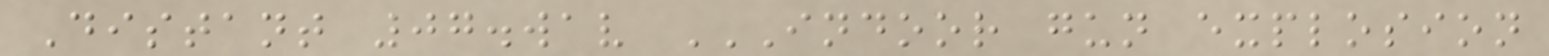Distant 07.wav INDOOR GUN EXPLOSION
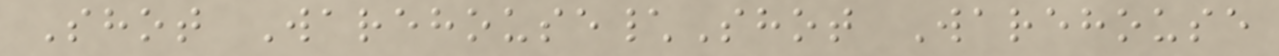Shot Warehouse\Shot Warehouse
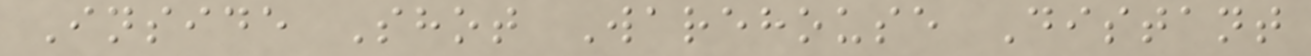Inside Shot Warehouse Distant
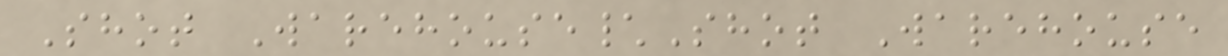Shot Warehouse\Shot Warehouse
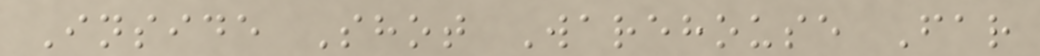Inside Shot Warehouse Far
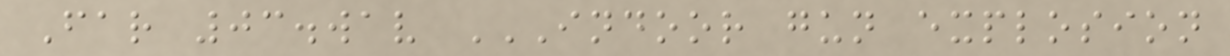Far 03.wav INDOOR GUN EXPLOSION
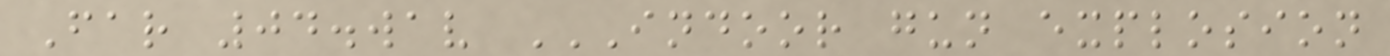Far 04.wav INDOOR GUN EXPLOSION
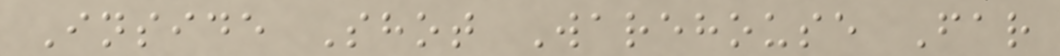Inside Shot Warehouse Far
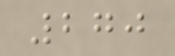270
